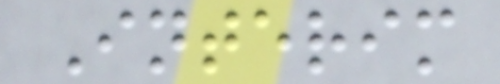Interim
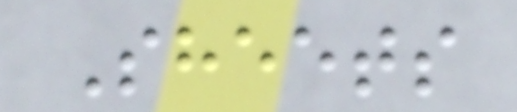Sheets
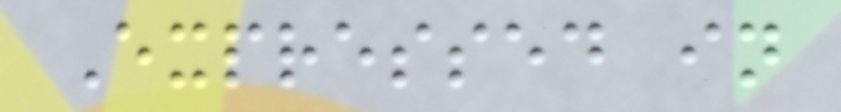Expressed in
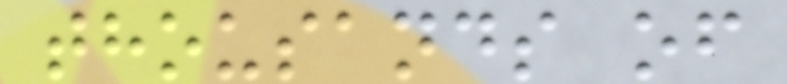thousands of
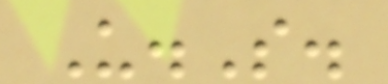U.S.
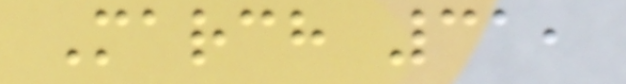March 31,
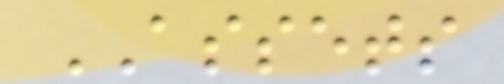ASSETS
